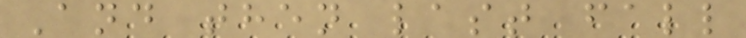And then last fall
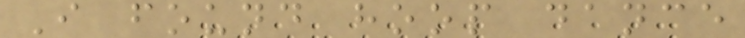I found hoop dance
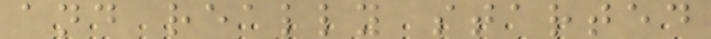and really started
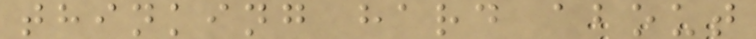thinking hard about
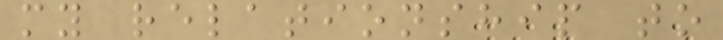my relationship to
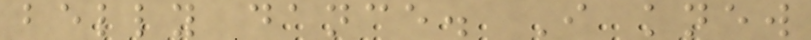belly dance. I knew
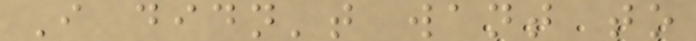I didn't want to
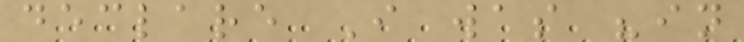declare I was "in
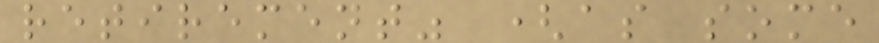retirement" (as some
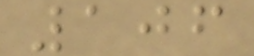106
